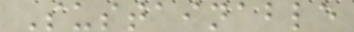Sustainable
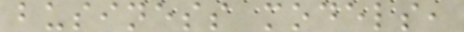business models,
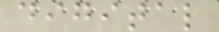digital
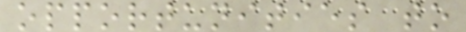opportunities to
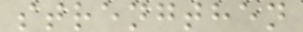strengthen
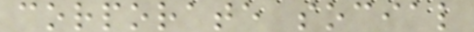corporate social
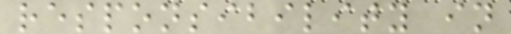responsibility in
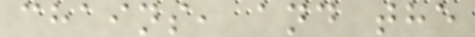chains, and the
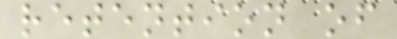retention of
